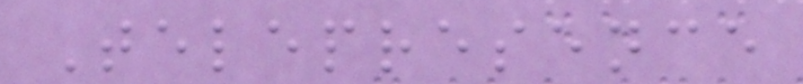Telepresence
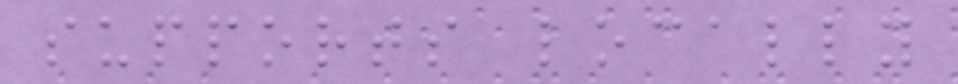supports locally
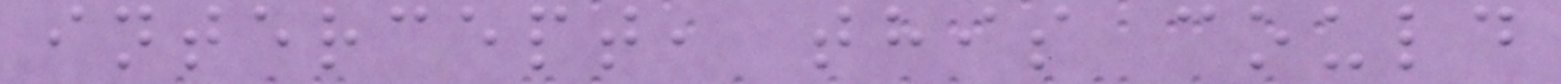intercept, this could
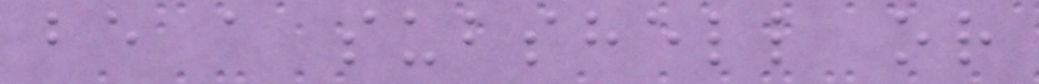be a subshell or
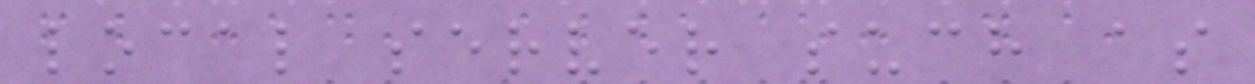local server such as
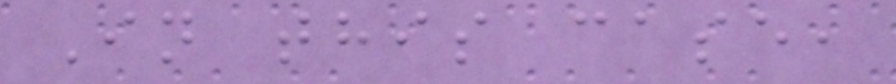In this case,
